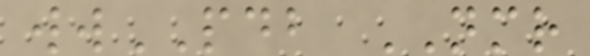wwPDB NMR
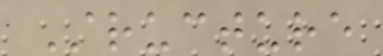Structure
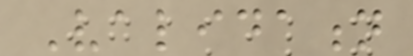Validation
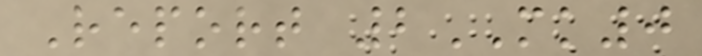Report 2MK0
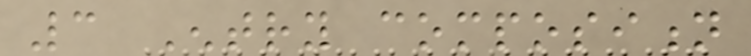3 Entry composition
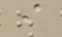i
